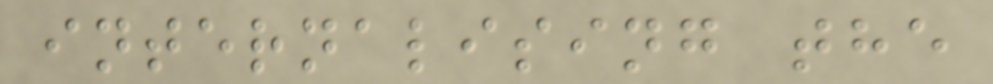internalising the
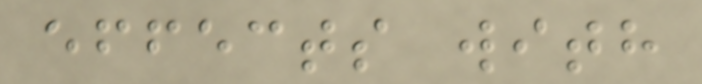effects with
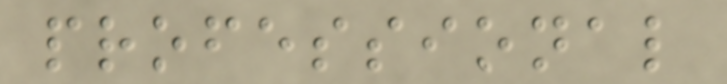professional
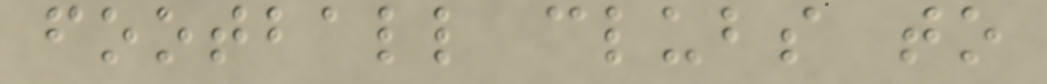football clubs to
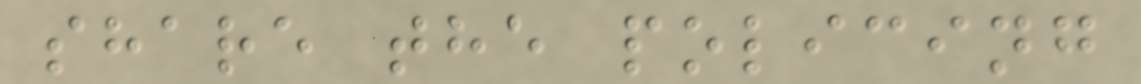share the policing
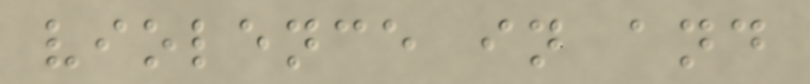violence in and
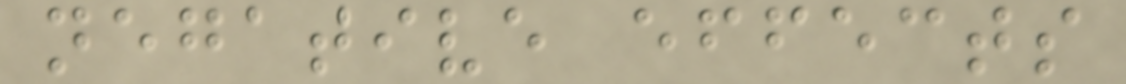negative effects
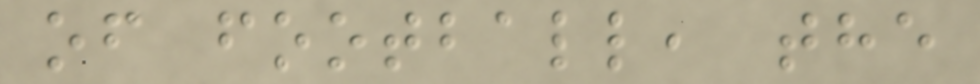of football, the
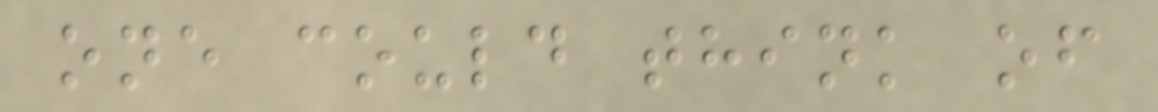one could think of
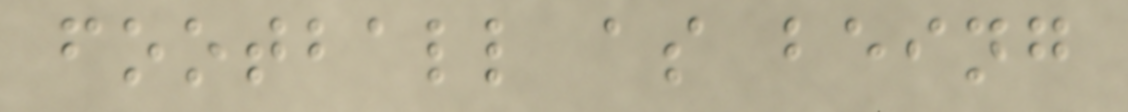football as being
